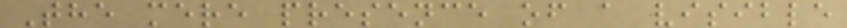The mere presence of a visible
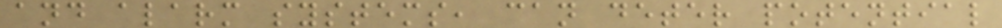and alarm systems, can deter potential
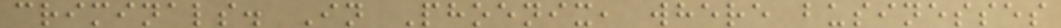criminals. In Phoenix, where businesses
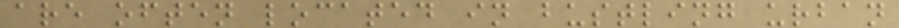are often located in bustling urban
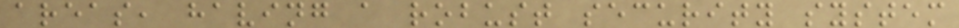areas, having a robust security system
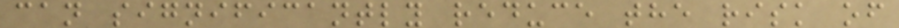can significantly reduce the risk of
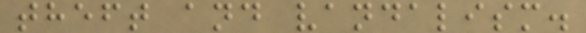theft and vandalism.
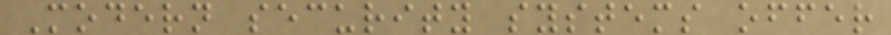Modern security systems offer
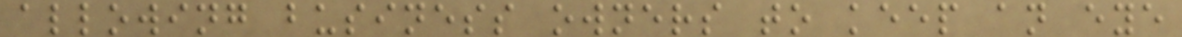allowing business owners to keep an eye
